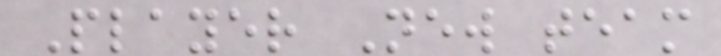Player New team
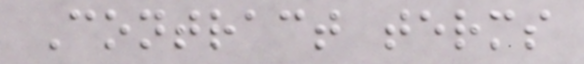Contract terms
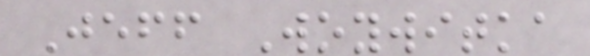Jeff Woywitka
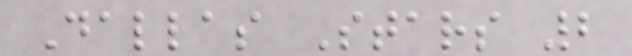Dallas Stars 2
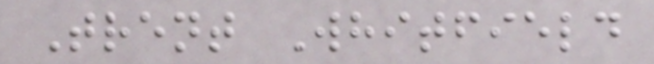Trent Whitfield
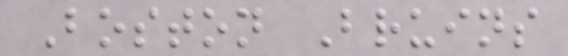Boston Bruins
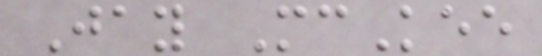Jay McKee
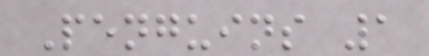Penguins 1
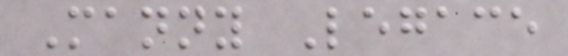Manny Legace
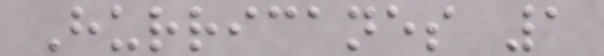Hurricanes 1
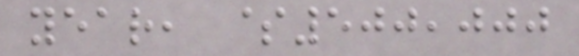year, $500,000
